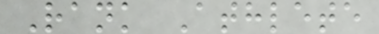Rank Athlete
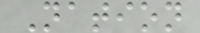Nation
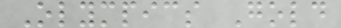Olympics Gold
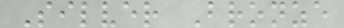Silver Bronze
